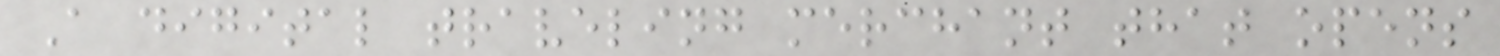A digital traveling merchant that opens
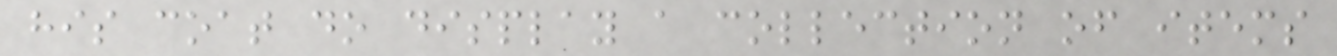his coat do display a collection of items
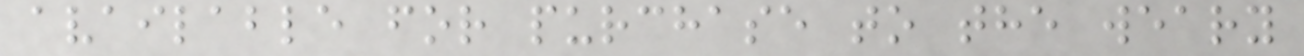available for purchase to the weary
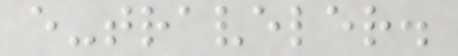e-traveler.
